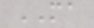MA
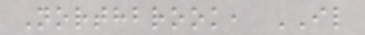Northbrook, IL
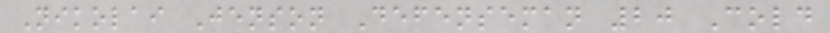Nikolai Jenson Defenseman 20 Cold
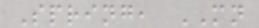Spring, MN
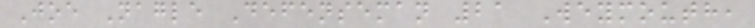Joe Nagle Defenseman 21 Weymouth,
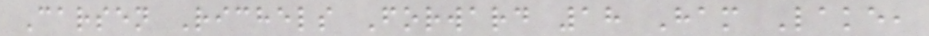Carsen Richels Forward 18 Ham Lake,
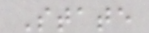State
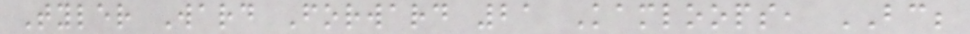Tyler Ward Forward 21 Kamloops, BC;
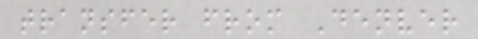transfer from Denver
